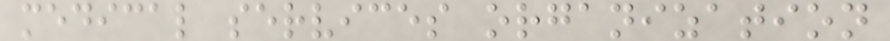medical services organization
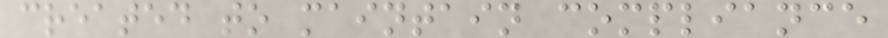created to maintain compliance
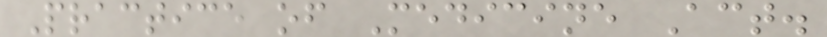Practice of Medicine Act.
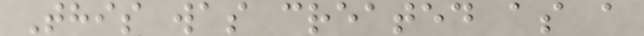This was created as a
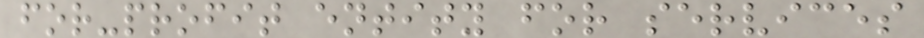for-profit entity for services
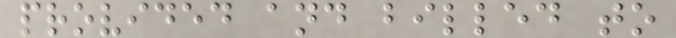provided and billed to
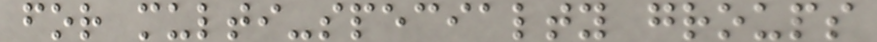for multi-specialty groups
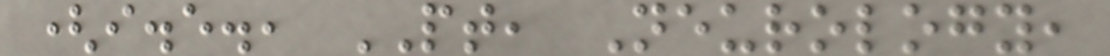(i.e., PT, Neurology,
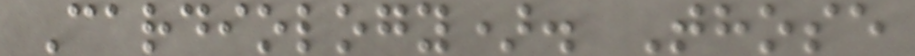Cardiology). Those
